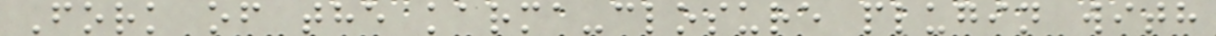Fork of the karma-closure plugin with
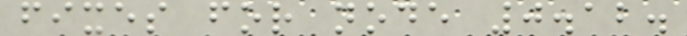fixes for node 0.12.
